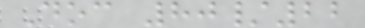Doc 80/22
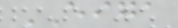EIGA
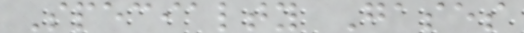Specialty Gases
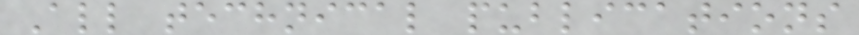All technical publications
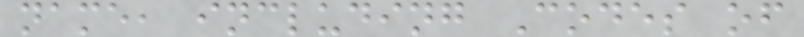name, including Codes of
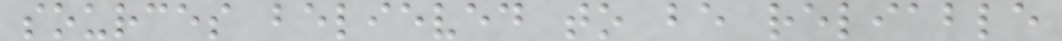sources believed to be reliable
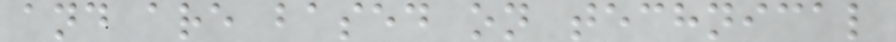and are based on technical
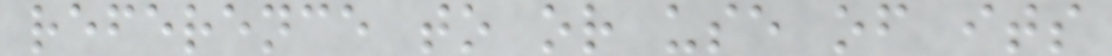reference to or use of its
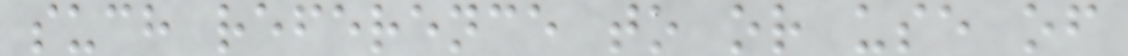such reference to or use of
